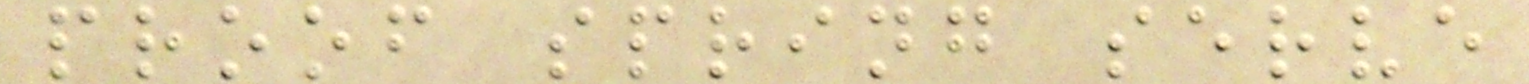proof spring serve
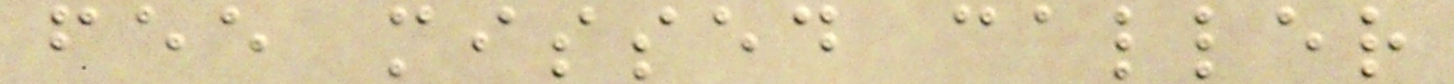fee missed caller
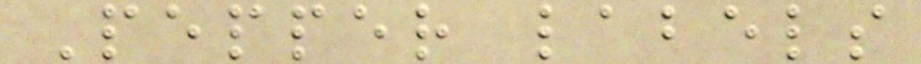Pepper labels
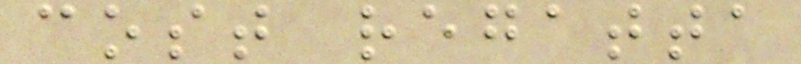cost regatta
